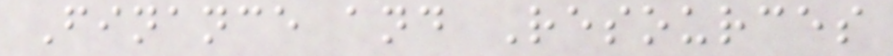Finance and Resources
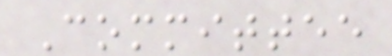Committee
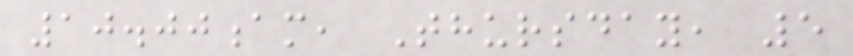10.00am, Thursday, 5
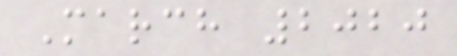March 2020
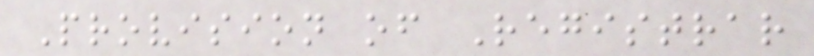Provision of Registrar
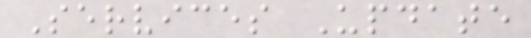Services Update
